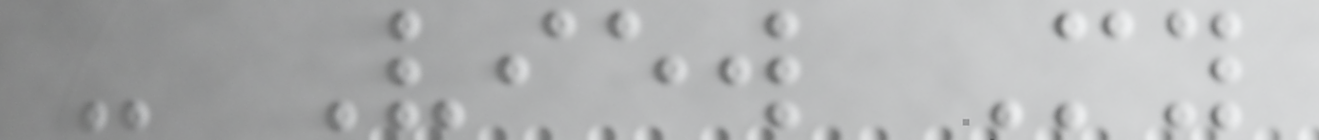- View My
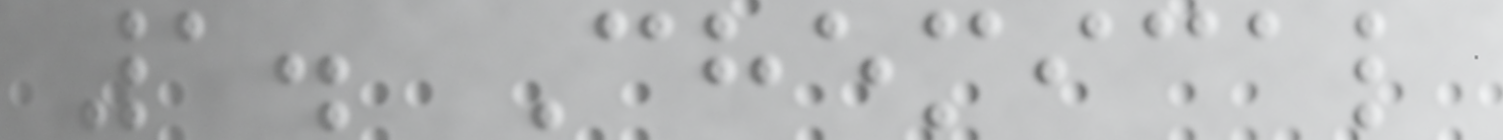1. Chemical
